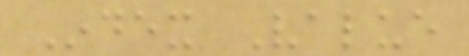Index Value
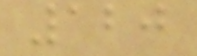120
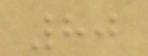80
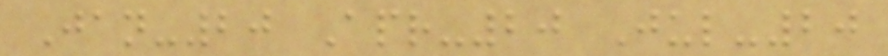Jan-20 Apr-20 Jul-20
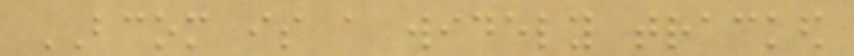BCOM is a widely tracked
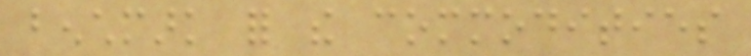benchmark for the commodities
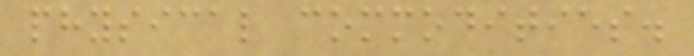physical commodities.
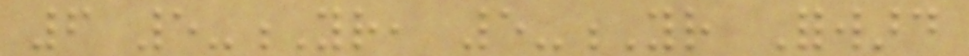6 5-Yr, 5-Yr Forward
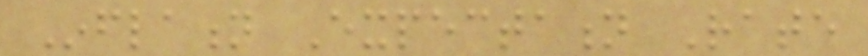Inflation Expectation Rate
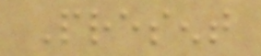Present
